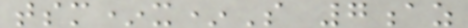tsm*x*S 7az
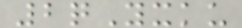2qYxku
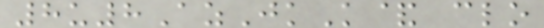8u8AzJkK& clo
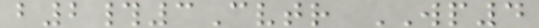b2#3Cvtr WP4
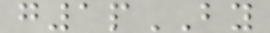g1pBY
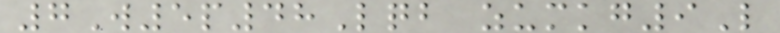7W5p48Lqb zumkg9L
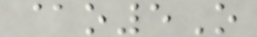@o5O
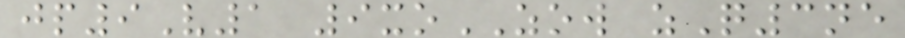jp9V1 9xoZOW zQ3ne
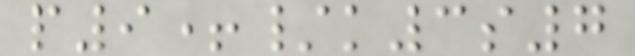p9+/k3s7
